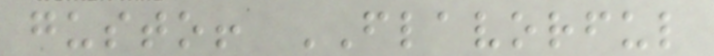gusto! FLAVORFUL
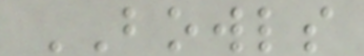BOWLS
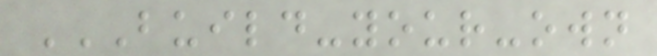BUILD-YOUR-OWN
